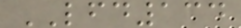LFD134
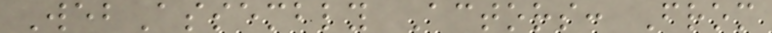WebAssembly Actors: From
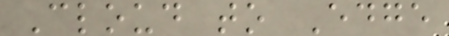Cloud to Edge
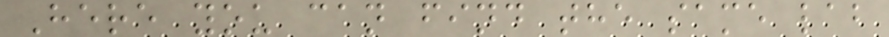Here you can find the same lab
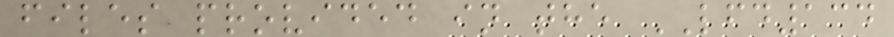files provided in the LFD134
